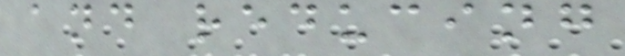and reducing
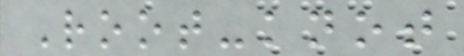Root-knot
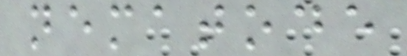nematode
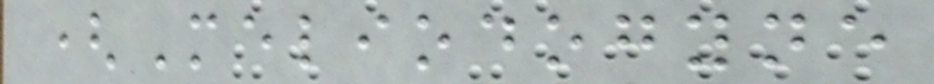(Meliodogyne
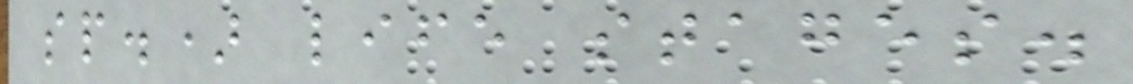sp.) life stages.
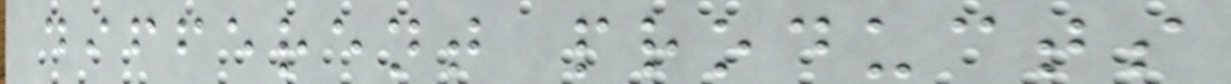different products
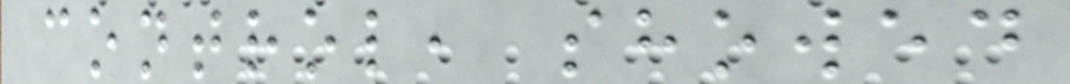control, showed
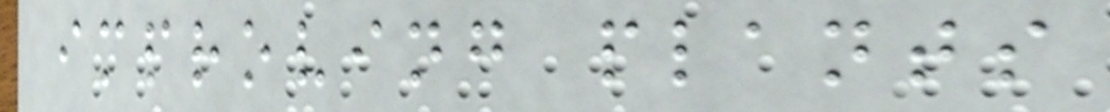improving plants
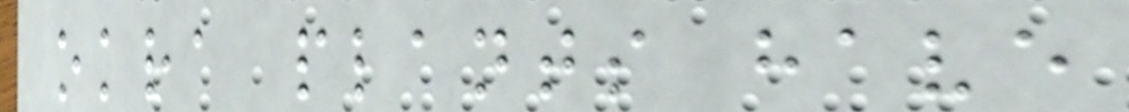okra plants have
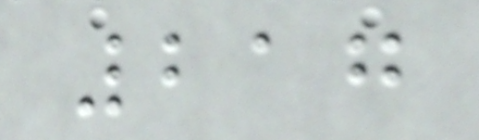217
